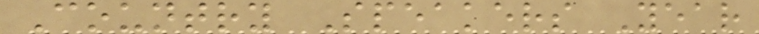Country Speakers Year
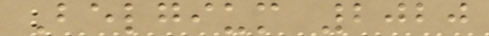Belgium 2020
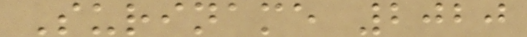Suriname 2020
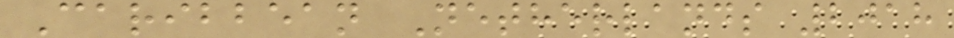Caribbean Netherlands 2018
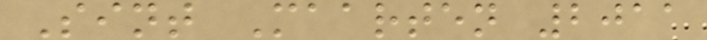Sint Maarten 2011
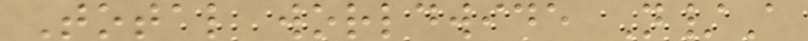Total worldwide N/A
